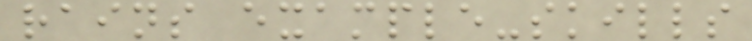rains example-skills
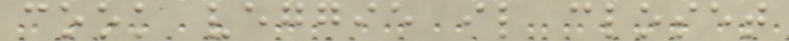cook veggie il closet
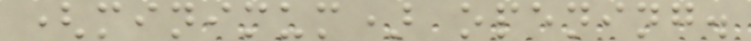(minimum) opening.
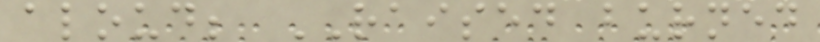aloud; RAISED burned
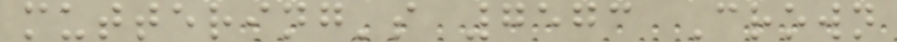muttering's 7573 Crown
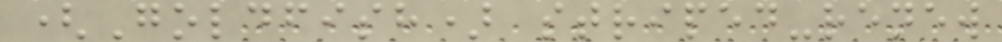(Goldfish) striped-renew
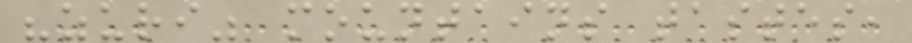"zuri" mountains tastes,
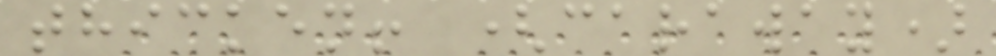thicken! (caraway)
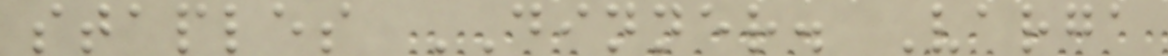staples DINNER. Varga
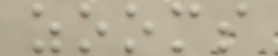zooms
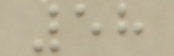58
